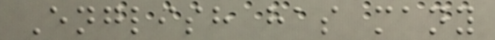English has many
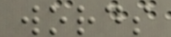words
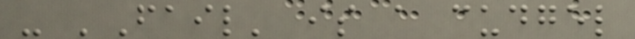- 'Fail' is a cudgel
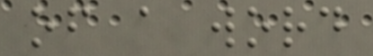of a word
